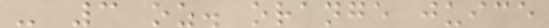- 3 oz. orange juice
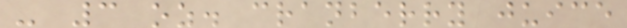- 3 oz. cranberry juice
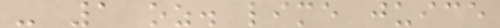- 1 oz. lime juice
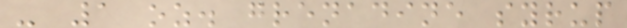- 1 oz. grenadine syrup
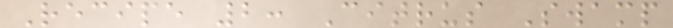Recipe 2: Citrus Swamp
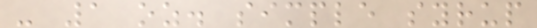- 1 oz. simple syrup
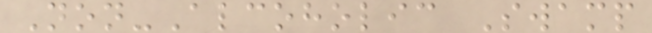Non-Alcoholic Swamp
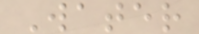Water
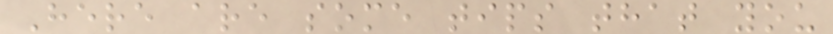Here are some tips that you
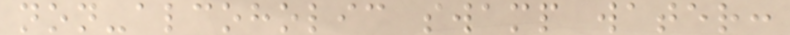non-alcoholic swamp water:
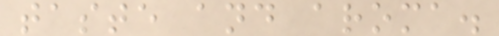taste and aroma.
